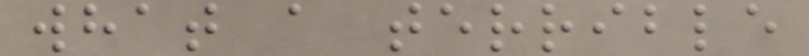what a terrible
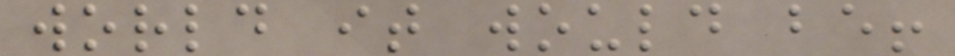world it would be!
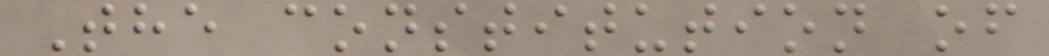The constitution of
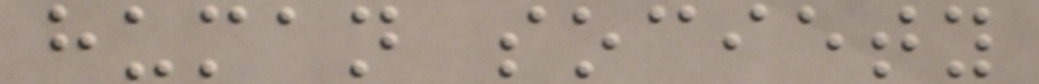human society
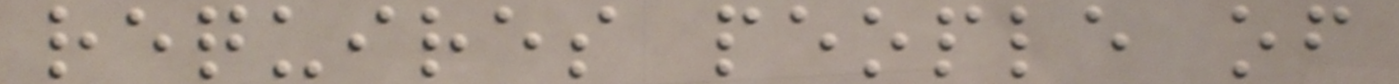requires people of
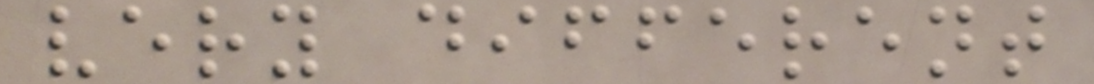very different
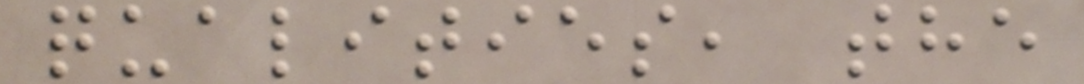qualities, the
